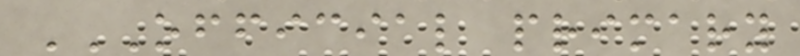OFFICIAL PRIMARY
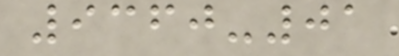9360-01
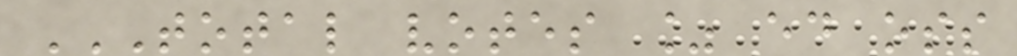TOTAL VOTES % ED OSS
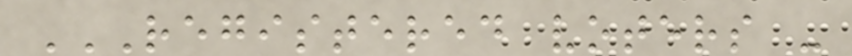REGISTERED VOTERS -
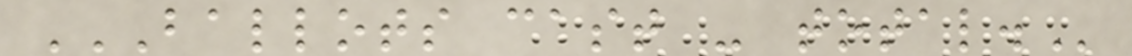BALLOTS CAST - TOTAL.
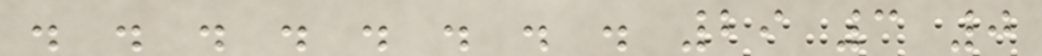. . . . . . . . 29 3 0
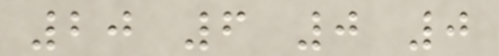20 6 0 0
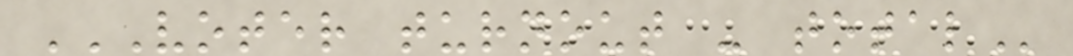VOTER TURNOUT - TOTAL
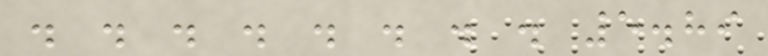. . . . . . . . 5.89
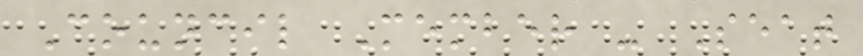Council Member - Seat
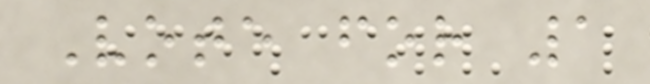Vote for 1
